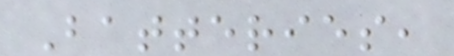Batteries,
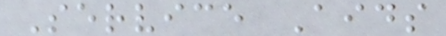Service Aids
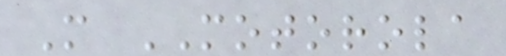M MOTOROLA
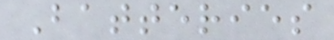Batteries
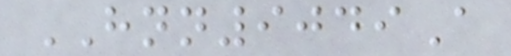HNN9049A
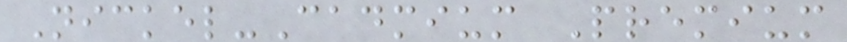Nickel-Cadmium Premium
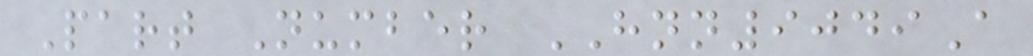Part Number HNN9049A
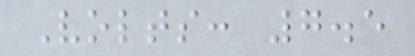Volts: 7.5
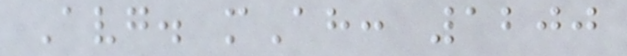Avg. mAh: 1200
